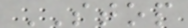STOP
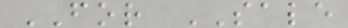FOR SALE
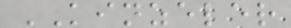KINZELER
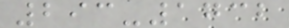293-1732
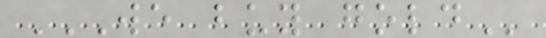WE BUY GOLD
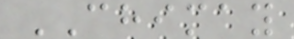CHIMAY
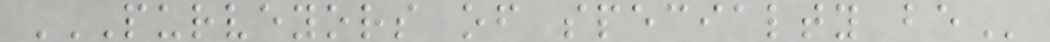PURVEYORS OF SPECIALTY BE
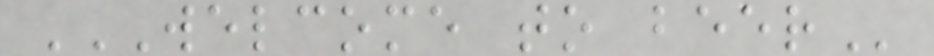WELCOME TO BEER
